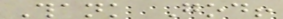Thank God!
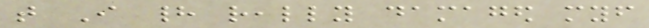that I had really damaged myself
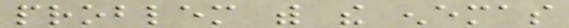problem with the enemas
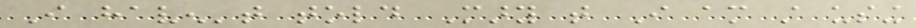I haven't told Mary that I am still using
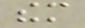them
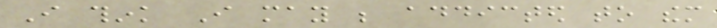I think I may be addicted to them
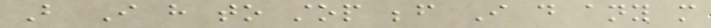But I have to stop before I do any more
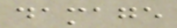damage
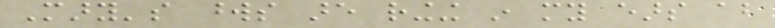Mary's words are ringing in my ears about
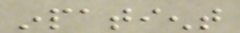inpatient
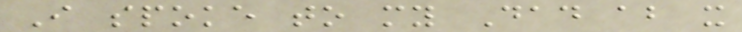I spoke to my Dad about it
